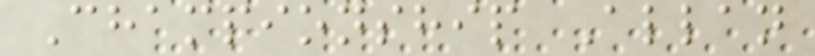Championship Allan
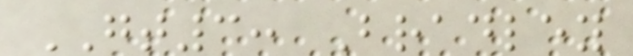GT3: Bradley
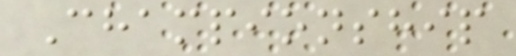Championship
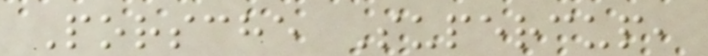Porsche Supercup,
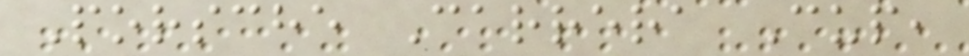Porsche Carrera Cup,
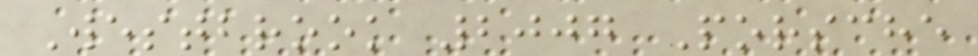Westbrook 2007 Porsche
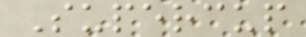Supercup
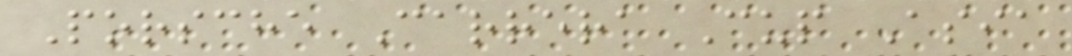Porsche Carrera Cup Asia
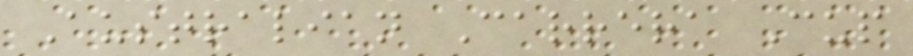Australian Carrera Cup
